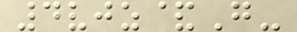4vjz&G-
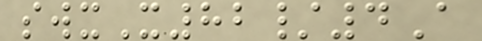swxX82/4A
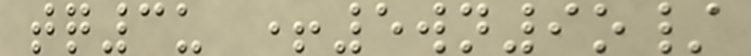tq3u +5wn9o/
